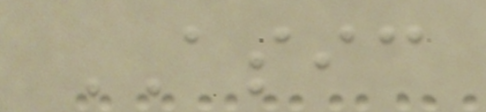ASIC
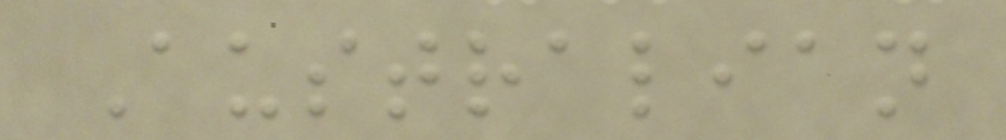Australian
